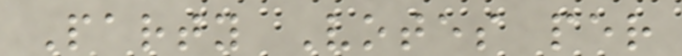Party Votes per
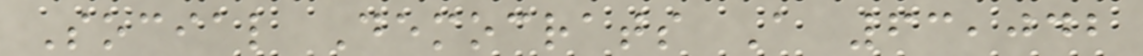Social Democrats A 63,042
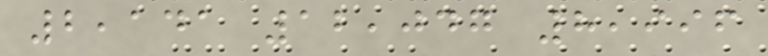2,141 12,047 8,996
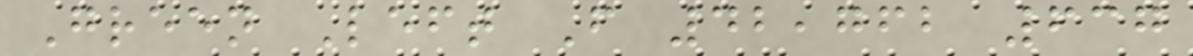Green Left F 42,762 637
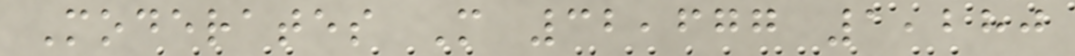Moderates M 32,677 1,280
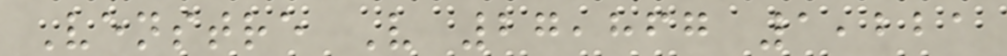Venstre V 27,867 1,221
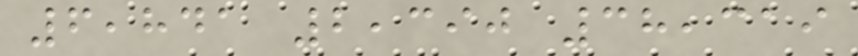6,841 2,390 38,319
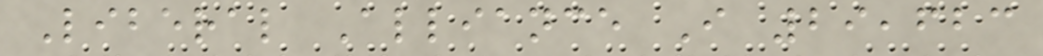Liberal Alliance I 29,623
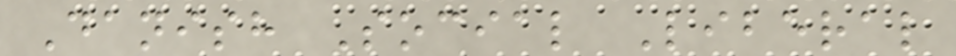Danish Social Liberal
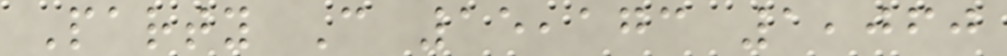Party C 15,173 1,060
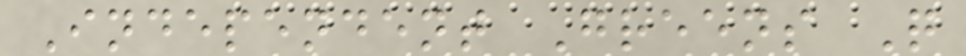Independent Greens Q
